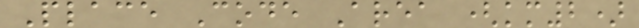Place Code Area (km2)
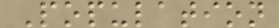Population
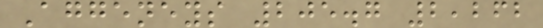Aggeneys 205.7 2,262
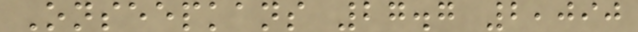Onseepkans 27.7 2,090
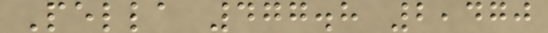Pella 477.8 2,470
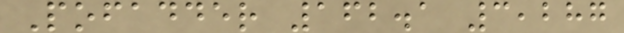Pofadder 162.1 3,287
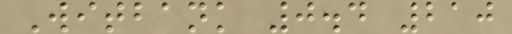Witbank 0.4 210
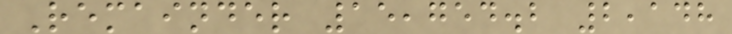Remainder 15,754.2 2,148
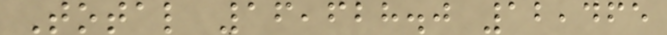Total 16,628.0 12,465
